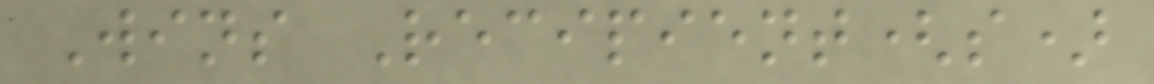Wins Recipient(s)
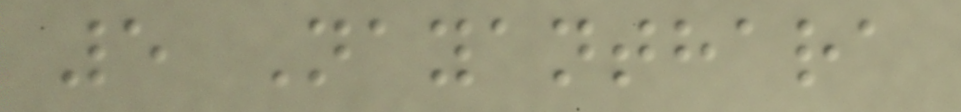5 Nayanthara
